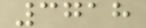3718
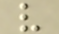v
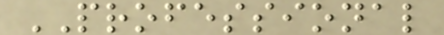PROFESSIONAL
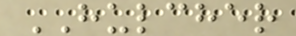HULCHER
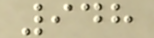948
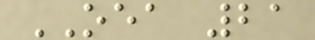OEA 21
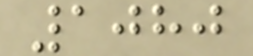1080
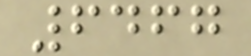6467
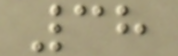38
